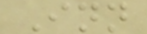Inn
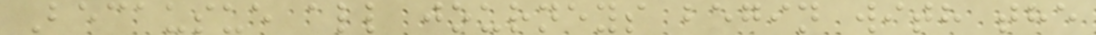Becausue all journeys begin with the
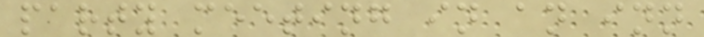party meeting in an inn
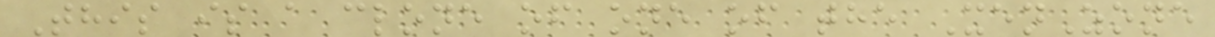This is a clone of one of the XenZone
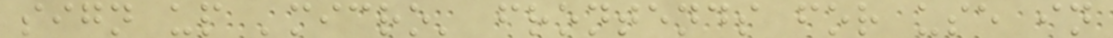sign up 'micro' frontends for use in
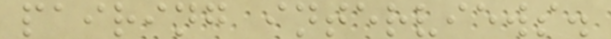pairing interviews.
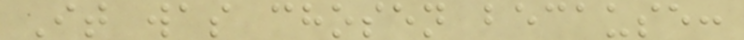It was chosen because:
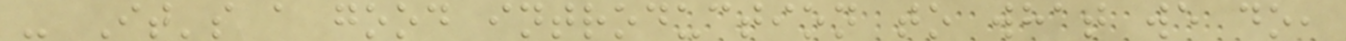- It's a good introduction to what we do,
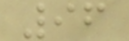96
